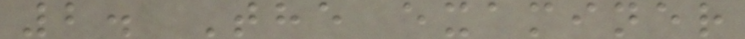2. The examiner
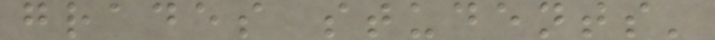grades students'
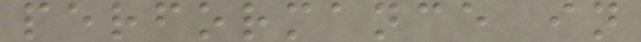performance in
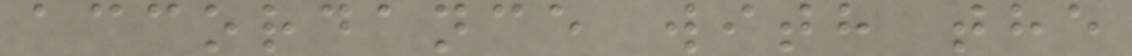accordance with the
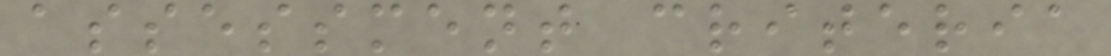assessment criteria
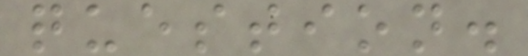question.
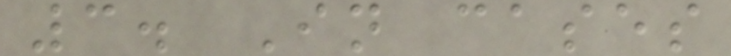3. In cases
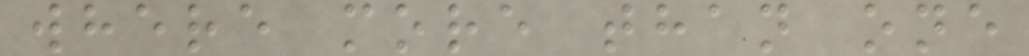where more than one
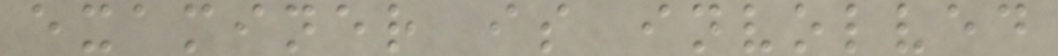examiner is involved
